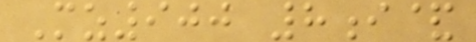Mz900 8i&
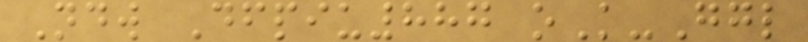Ndw Dfpiu887 oK-Ggl
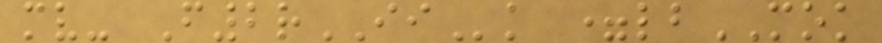mv- F2rIIk =lbMOK
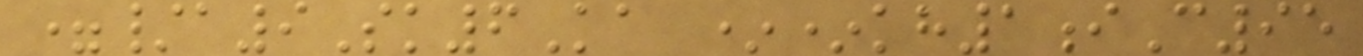=/a9Sk6Ka **kh1iC95
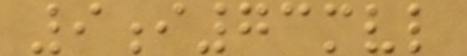9i73mvl
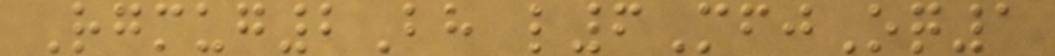Rgmug2Bh l6MfjOq1
